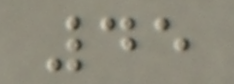45
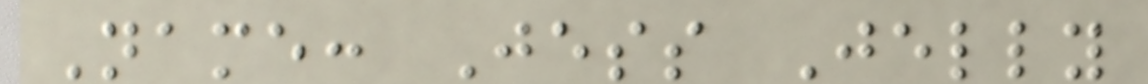Name: Jess Jelly
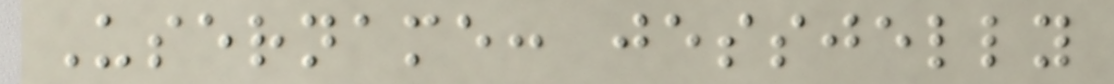Username: jessjelly
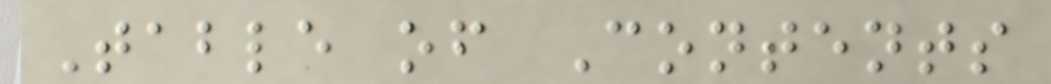Table of Contents
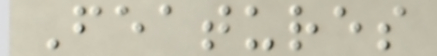Features
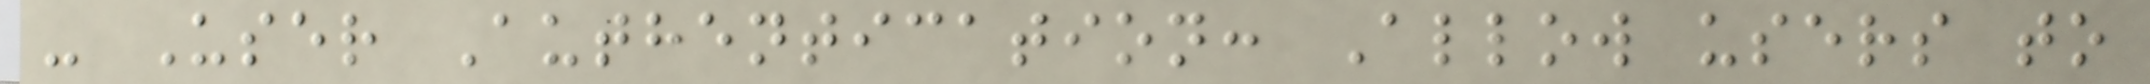- User Authentication: Allow users to
